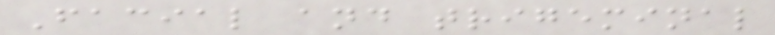Facial and trigeminal
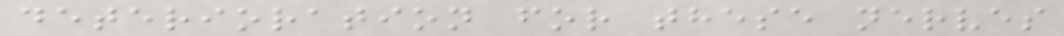deterioration for these nerves
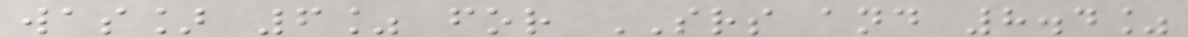was] 6% for SRS and 8.4%
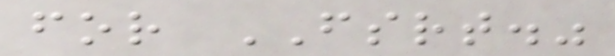for FSRT."
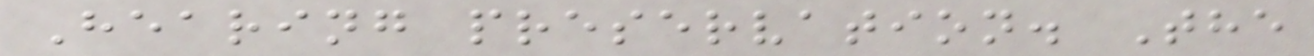Hearing preservation. The
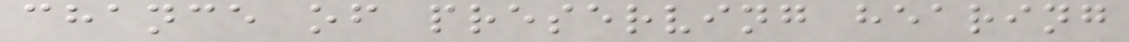chance of preserving hearing
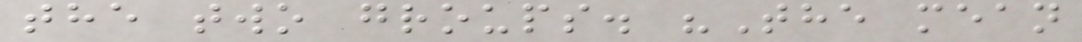the two groups. "The mean
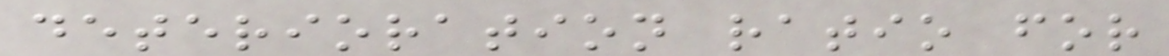deterioration ratio for
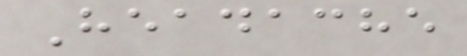Headache
